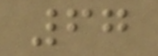67
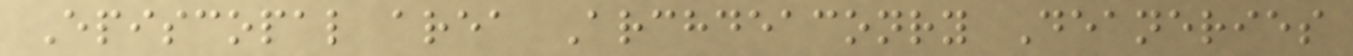Episcopal area Archdeaconry Deaneries
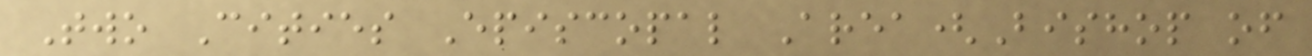Two Cities Episcopal Area(Bishop of
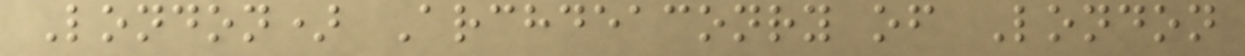London) Archdeaconry of London
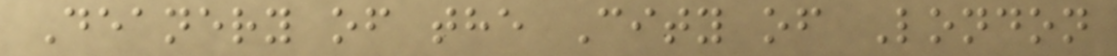Deanery of the City of London
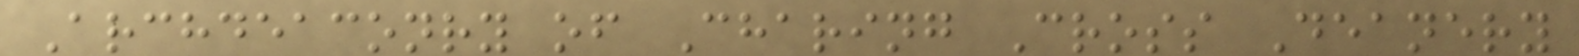Archdeaconry of Charing Cross Deanery
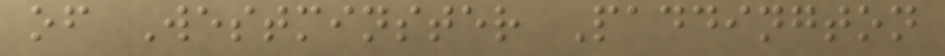of Westminster Paddington
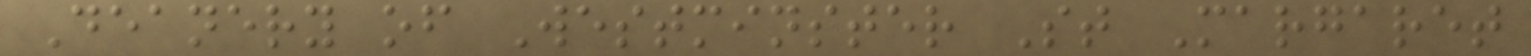Deanery of Westminster St Margaret
